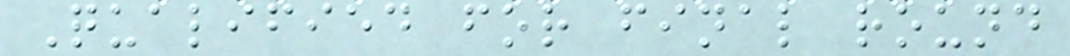Qualified for final round
